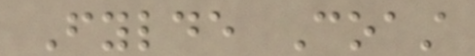Fylde Coast
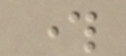through
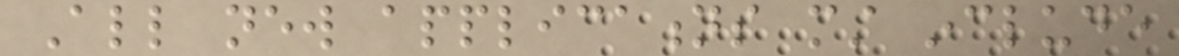All new applications must include
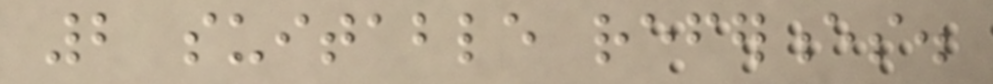2 suitable references.
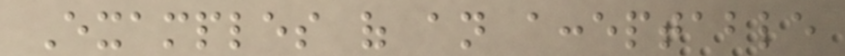Examples of an acceptable
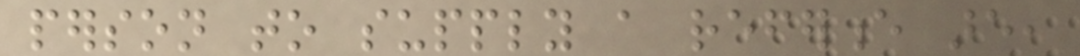person to supply a reference are,
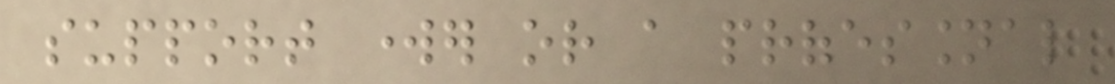support worker or a professional
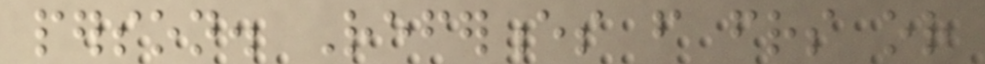person. References from friends or
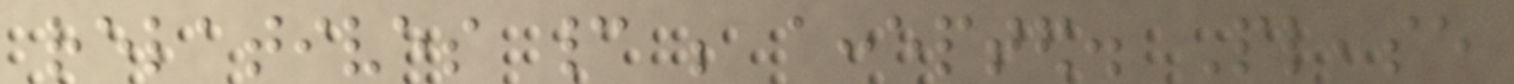relatives cannot be accepted. Please
